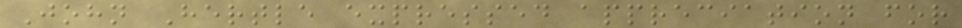John Hertle expressed appreciation for
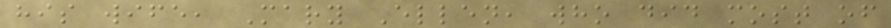his wife, Mary Ellen, who did most of
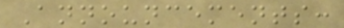Announcements:
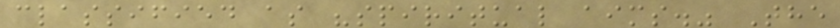classified as "spiritual aims." The
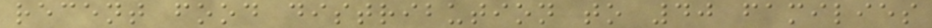recent food distribution to 40 families
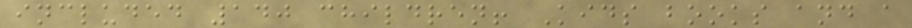included 140 children! Kids books and a
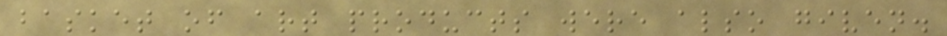basket of art products were also given.
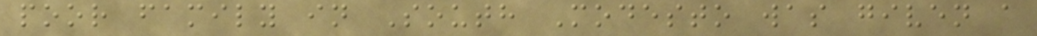poor family in South Modesto was given a
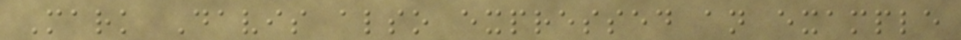Mark Davis also expressed an example
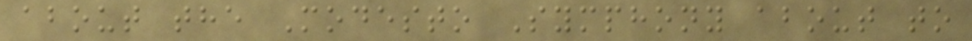about the Modesto Symphony about to
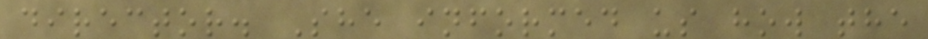director. She informed us how the
